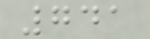741
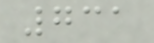731
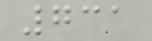731
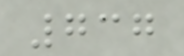737
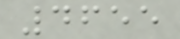4655
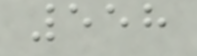558
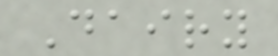Dairy
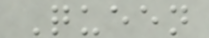Queen
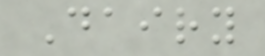Dairy
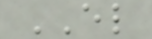EL
